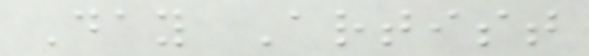Day Artist
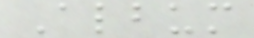Album
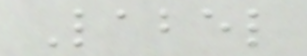Label
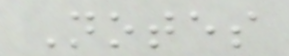Notes
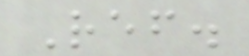Ref.
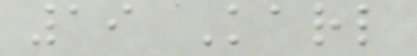19 Karl
